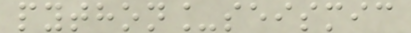python_seismic
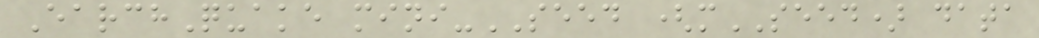EarchQuake mini-SEED (mSEED) data
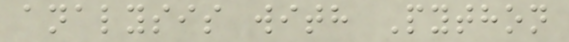analysis with Python
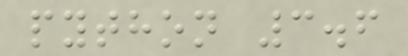python 3.6
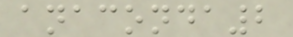anaconda2
